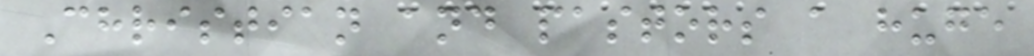Christian and pastors a huge
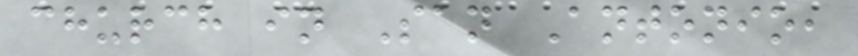church in San Antonio,
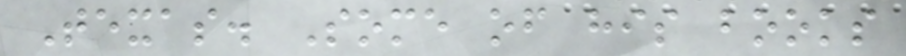Texas. Some of his books
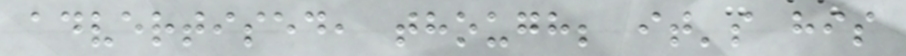advertised, though; it's his
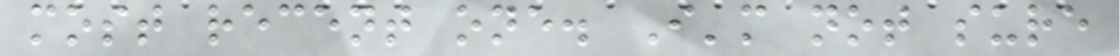most recent one. I'm not sure
